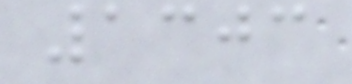1303
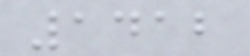1412
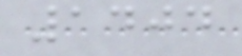1404
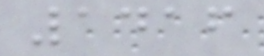1416
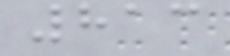813
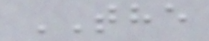THE
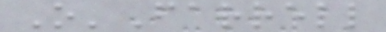O'Farrell
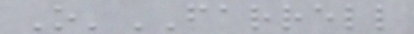O'FARRELL
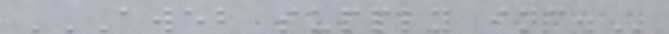AWEB SUPPLY INC.
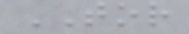TOR
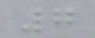7
